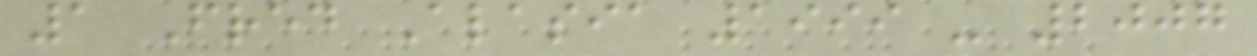1 Fred Alasia 1999 - 2007
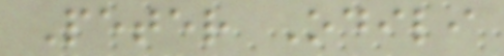Peter Odili
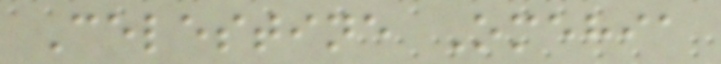Celestine Omehia
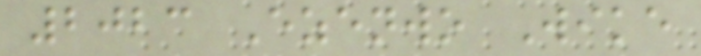2023 Ezenwo Wike
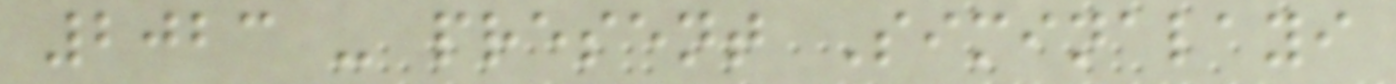2023 - present Siminalayi
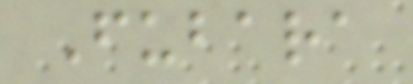Fubara
